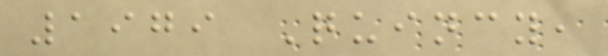1979 Quincy,
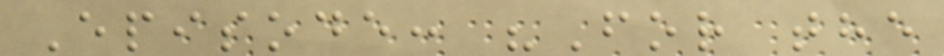Episode: "For the
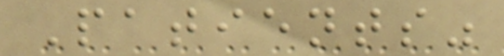Patients"
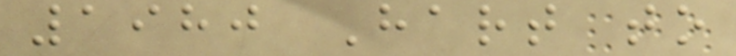1980 Hart to
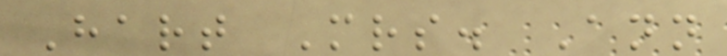Hart Mrs. Ann
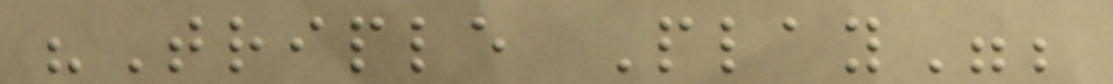"Triple Play";
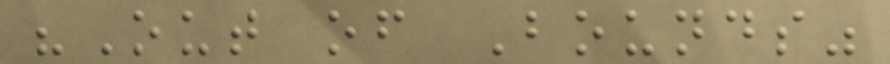"Out of Bounds"
